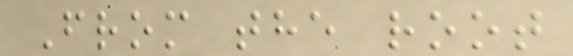From the root
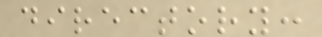directory:
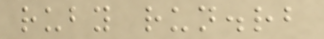ruby run.rb
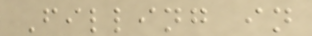Filling in
